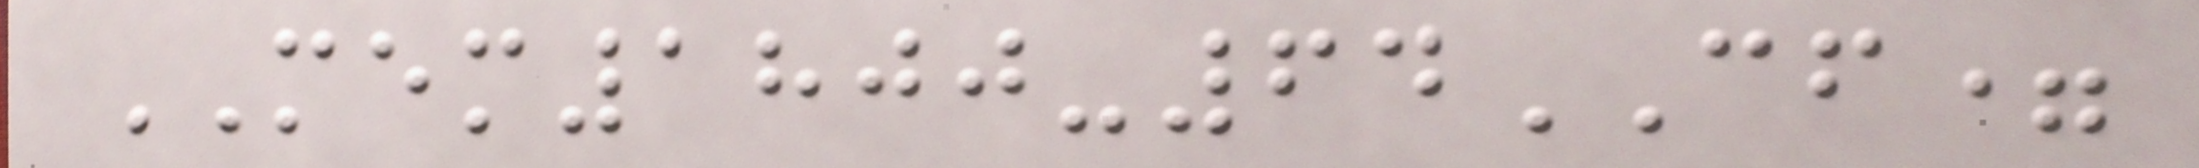MEM1800-64CF=
